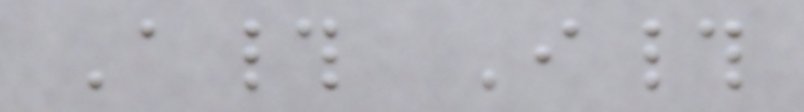A# I#
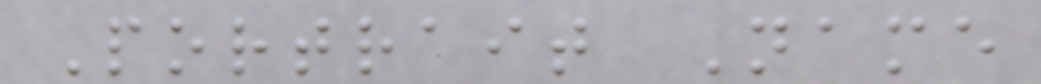Portrait Name
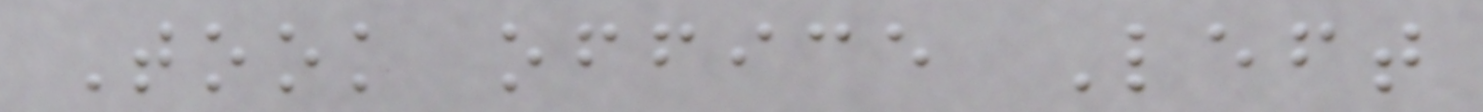Took office Left
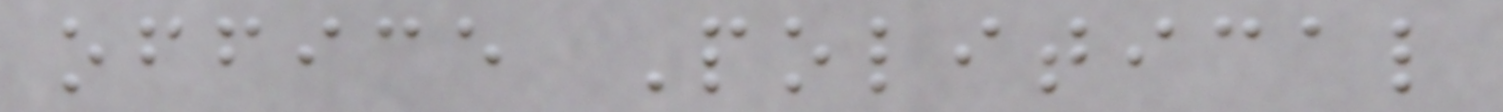office Political
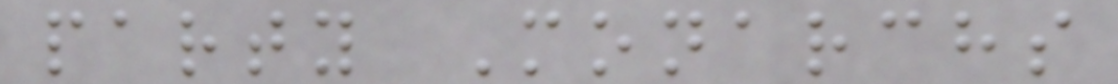party Monarchs
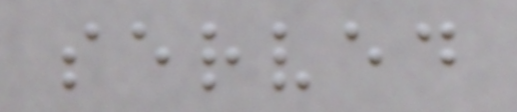served
